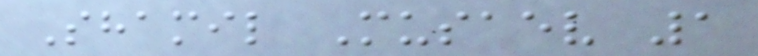Shamil Musaev 1
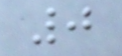0
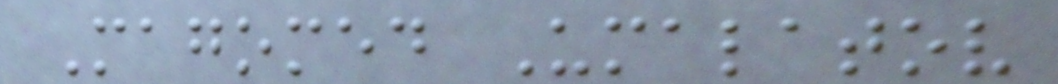Magomed Umalatov
